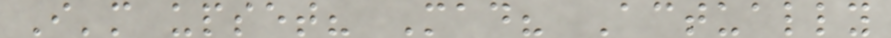I'm upset? Mad? Actually
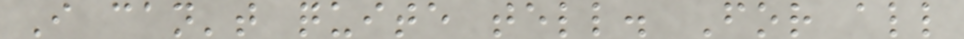I can't quite tell. For all
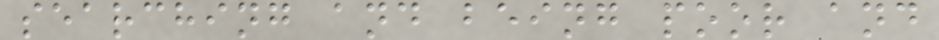searching and being poor and
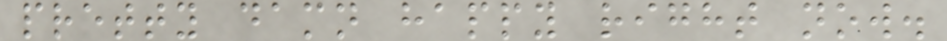pretty damn happy right now.
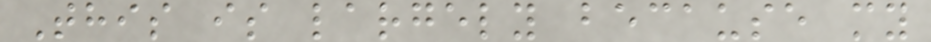This is largely because my
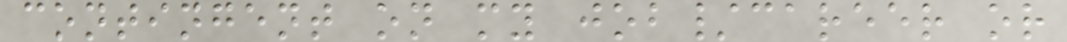contingent on my job/career or
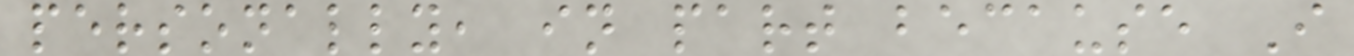personally, in part because I
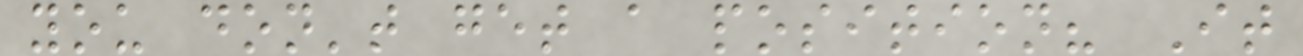you don't get a position? It
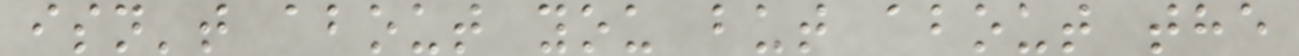isn't about you but about the
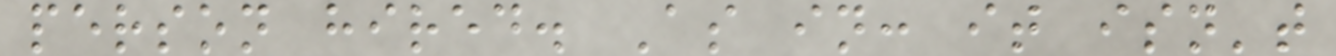person hired. As in: it isn't
